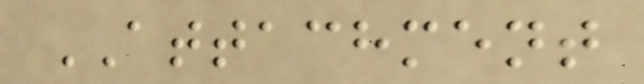ATTACHMENT
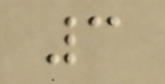3
